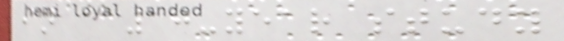in a 10-year study
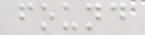found
